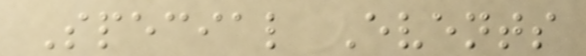Special Events
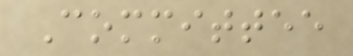Committee
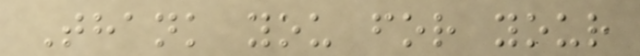Thank you for your
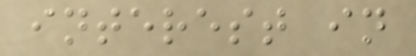interest in
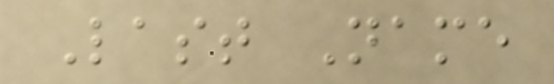Last Name
